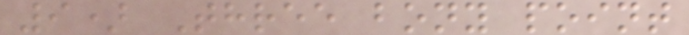9) Three bony point
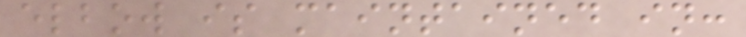elbow is maintained in:
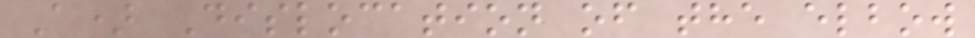A) Dislocation of the elbow
